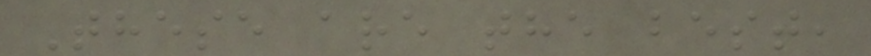These are the best,
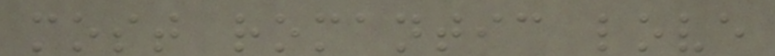most romantic love
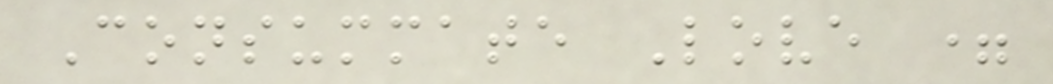Consummate Love =
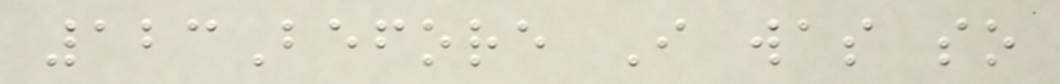123Before I was so
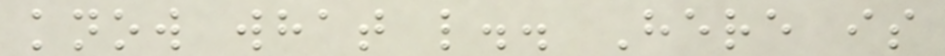know what l.. Here is
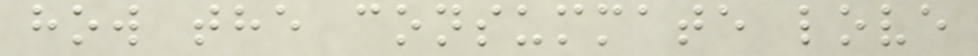how the consummate love
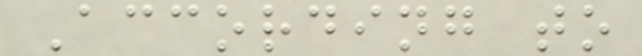According to
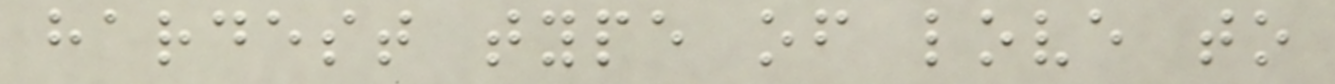hardest type of love to
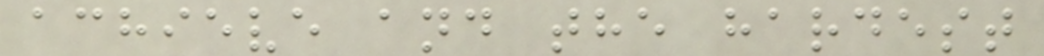achieve and the hardest
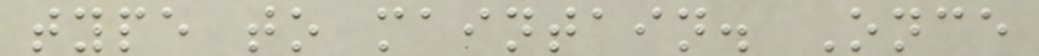type to maintain. Once
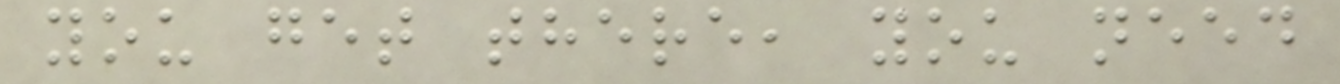you get there, you need
